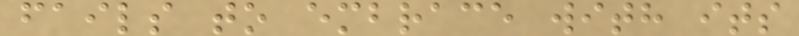fails to embrace with its
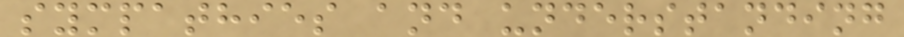sympathies and understanding
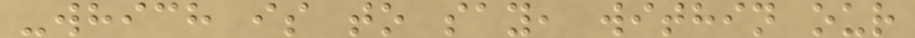-which is to say, within our
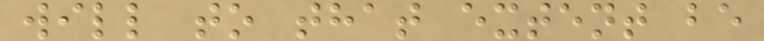will to that extent be
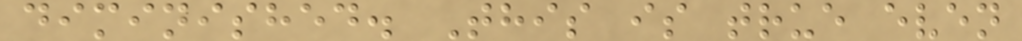diminished. This is true even
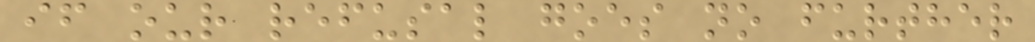if our refusal goes no further
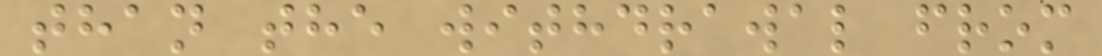than the withdrawal from
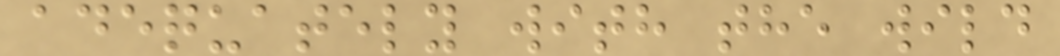adequately with the wild
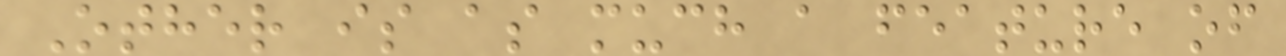Other is as much a feature of
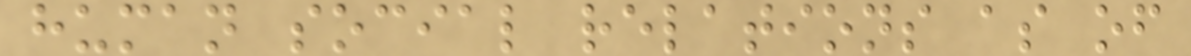human social relations as of
